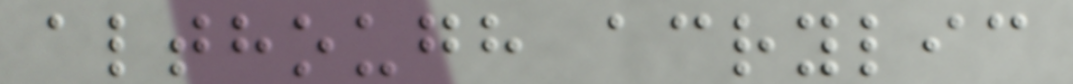although acrylic
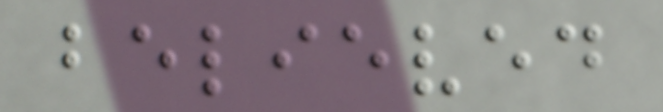believed
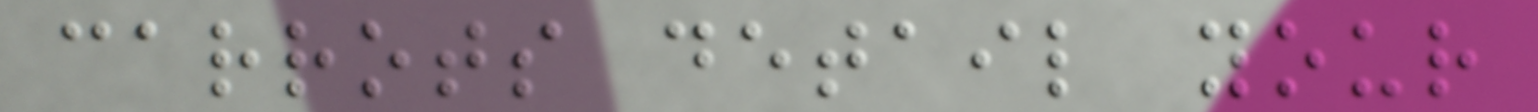carrots detail your
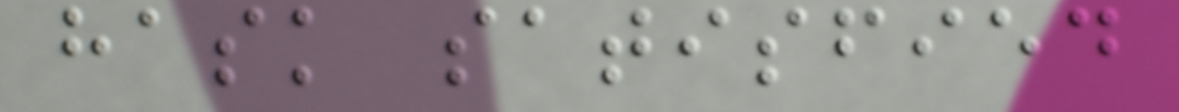hask satisfied
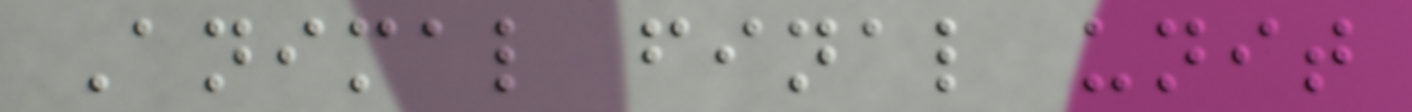Animal final unit
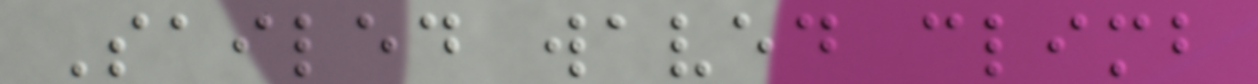Sailed waved climb
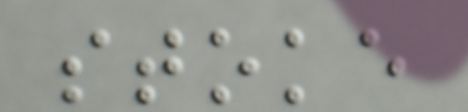stoke
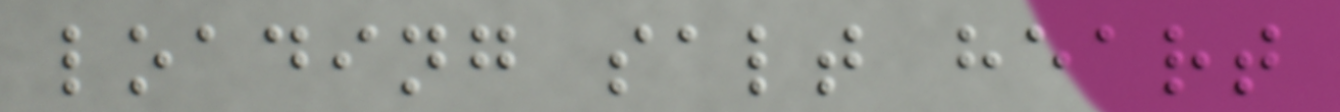loading salt heart
